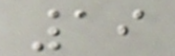19
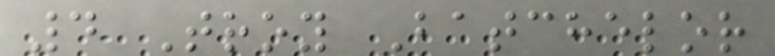4 Troy Batchelor
